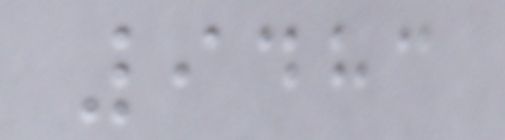9483
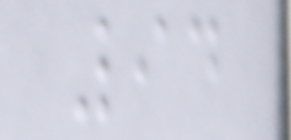94
